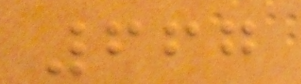667
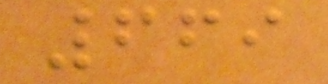669
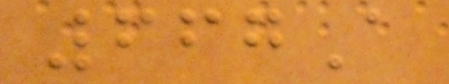667A
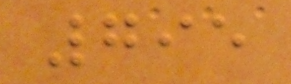795
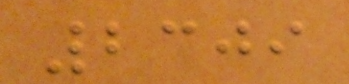2309
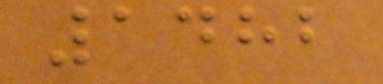1482
